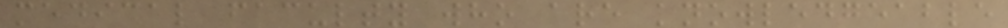medical faculty who are knowledgeable
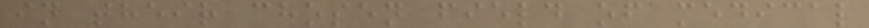in their chosen field of medical
